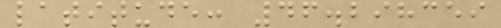latitude: 46.298359
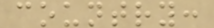country:
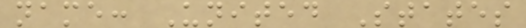name: United States
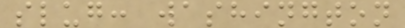slug: washington
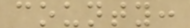county:
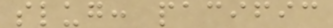slug: pacific
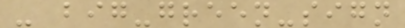- big-green-sign
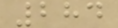284
